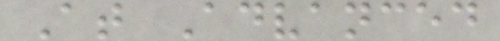At Advanced
